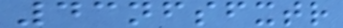43nfsfxtr
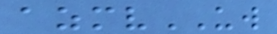azmvUW
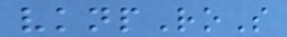vknpRoS
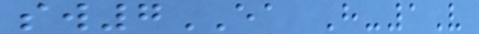sw7EA H-1V
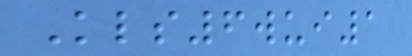Kls6wui1
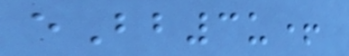eBb3u+
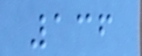136
